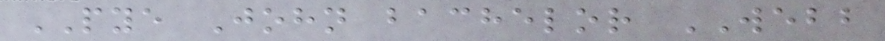PYE John bachelor WEBB
